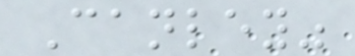Canley"
